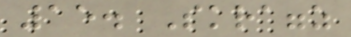15. Skraggz
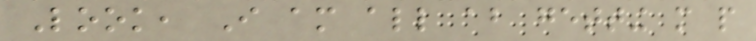Look, I am all about getting more people
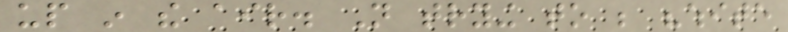up in the air. Not trying to be "white
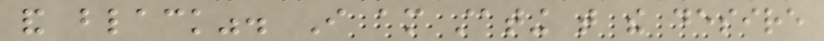and black". I am stating that the desire
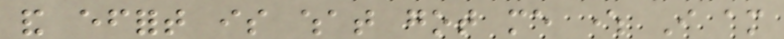and effort is what got me where I am
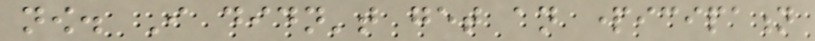now. I didn't get an participation
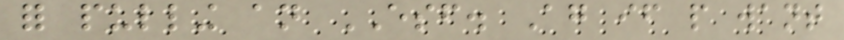for pulling an ESF. Again if people want
